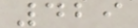429
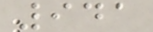941
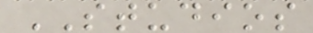STUDIOS
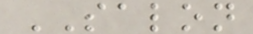SALON
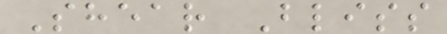Shear Bliss
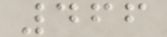466
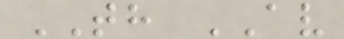TH AV
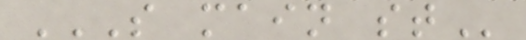S MAIN ST
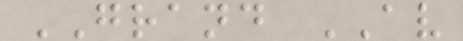GRAND AV
